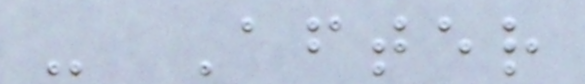- After
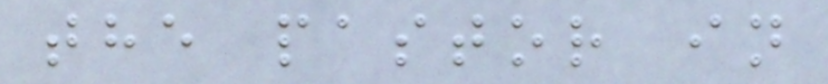the pastor in
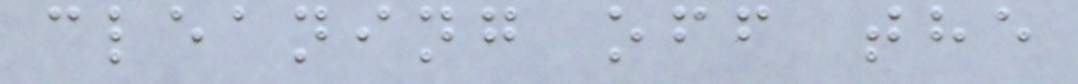cleaning off the
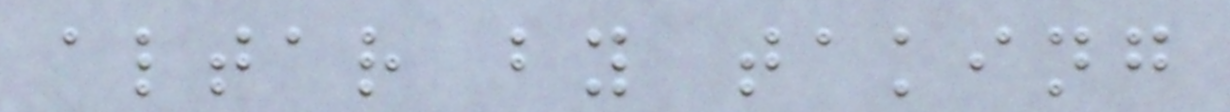altar by taking
